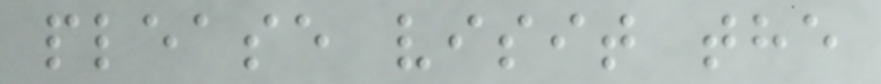please visit the
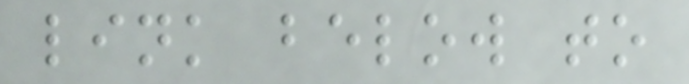link below to
